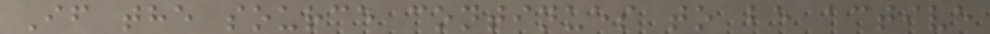If the source continues to be active
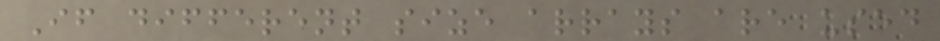If different size arrays are used
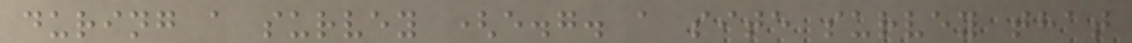during a survey (e.g. a site survey that
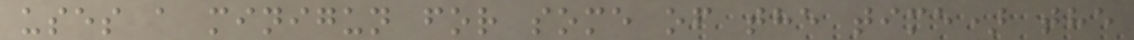uses a minigun for some of the time) the
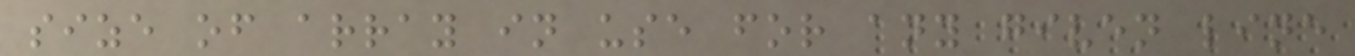size of array in use for any given line
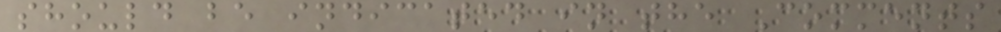should be indicated in the Comments
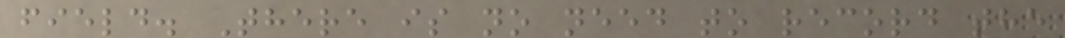field. There is no need to record the
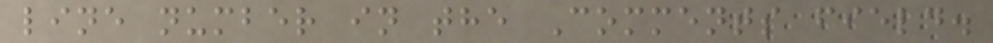line number in the Comments field.
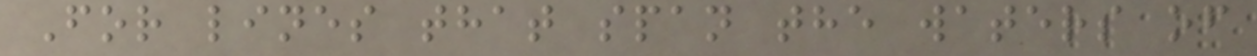For lines that span the waters of
